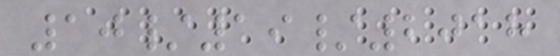10/19/2018
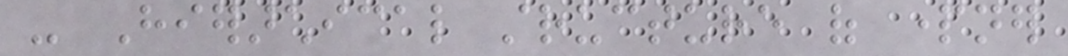- Hierarchical structure of partner
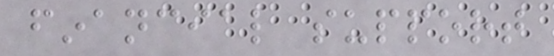financial support
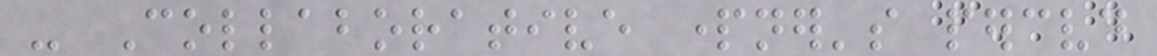- Collaborative partner's perceived
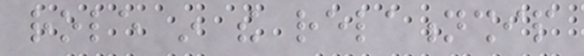role in the relationship
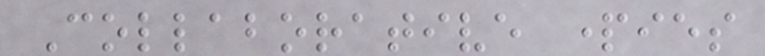Collaborative parties
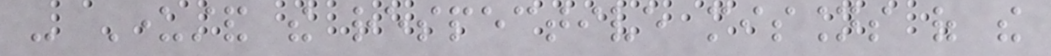- Understand the respective missions of the
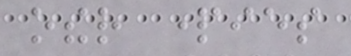other parties
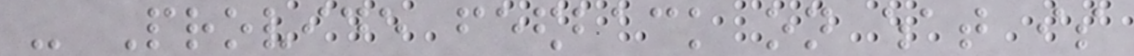- Provide feedback on what is
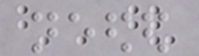needed
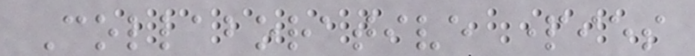Collaborative parties
